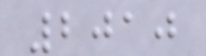2010
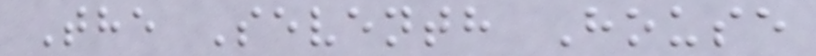The Seventh House
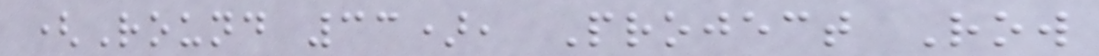(Round 33), Project Row
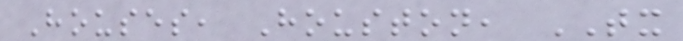Houses, Houston, TX
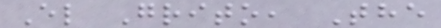El Grito, The
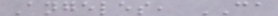Angeles, CA
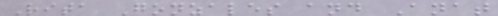Rita Gonzales and Anat
